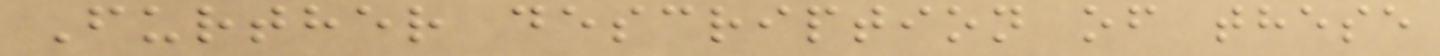Further description of these
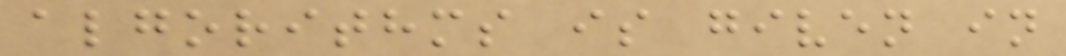algorithms is given in
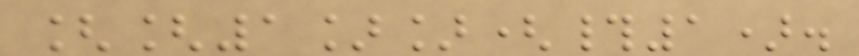[[1]](#1).
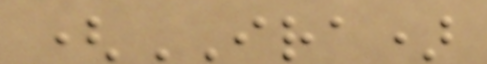(IRA)
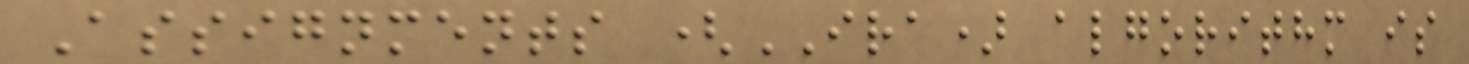Assignments (IRA) algorithm is
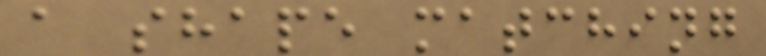a shape matching
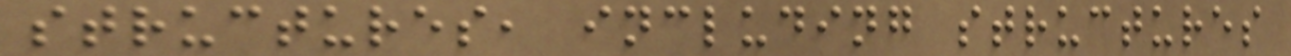structures, including structures
